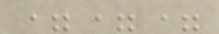===
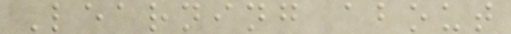Learning about
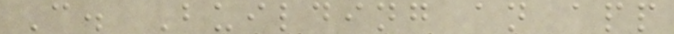C. Building an app
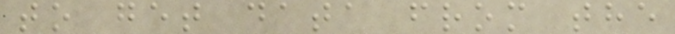to get data from the
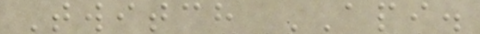Twitch API.
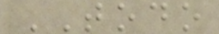TODO
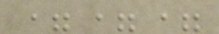===
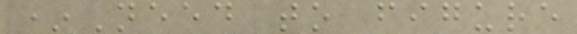*Need to figure
